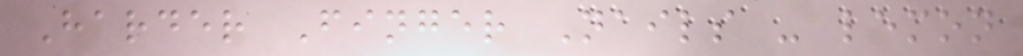Harder Finger Nails - lemon
